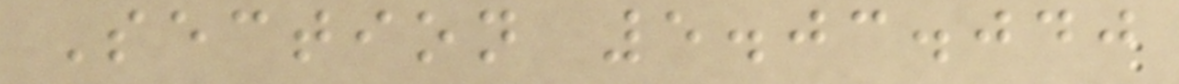Section 5.03.040
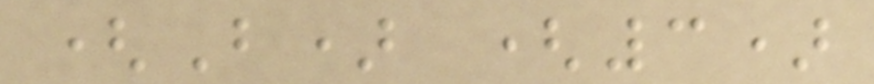(B) (3)
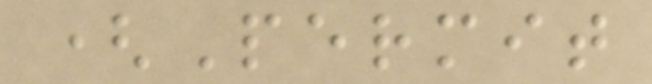(Permit
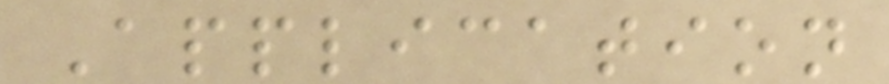Application
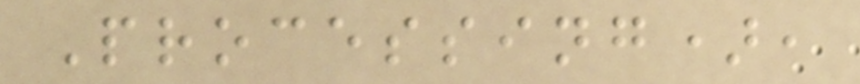Processing),
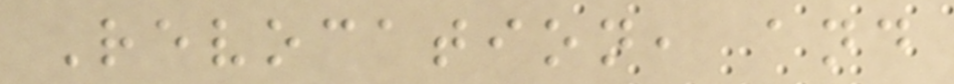Revocation, and
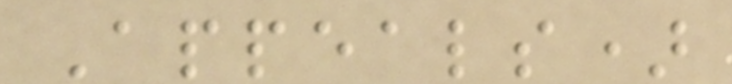Appeals)
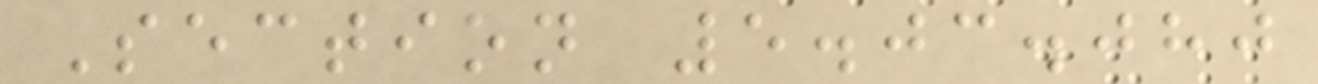Section 5.03.080
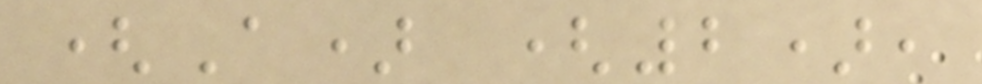(A) (2),
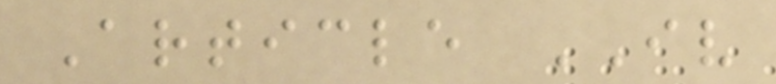Article IV
